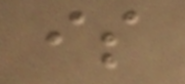is
